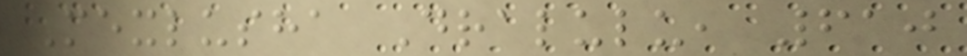Mexlusha Dralulu, 610
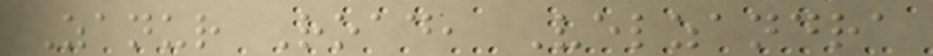Zanur Road, Velzandra
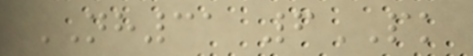NH31 6PK
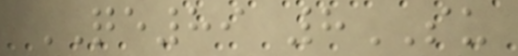QE89 8SU
